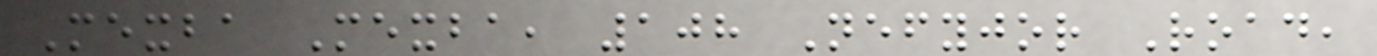Mexba Mexba, 108 Nefyjor Road,
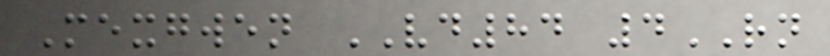Mexgwen VD84 4RN
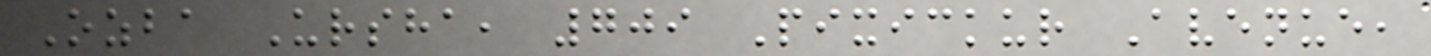Ozba Ursha, 709 Pixickur Avenue,
